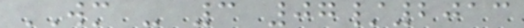WM - 3 07/2013
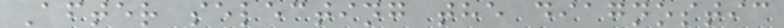After selecting the diagnostic
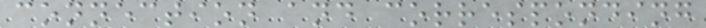connection and corresponding
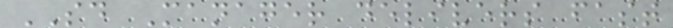SD Manager delivers fast
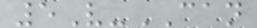5V-CAN
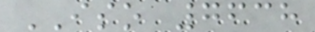ISO 7638
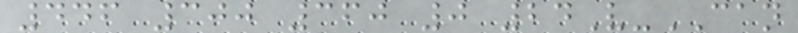446 300 360 0 24V-CAN
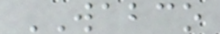WABCO
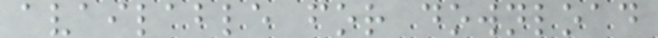available for download
